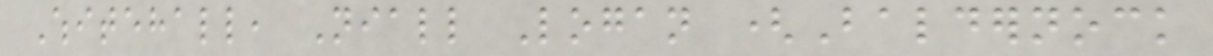Whitehall, Niall Logan (Baldernock
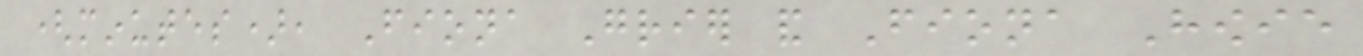(minutes), Fiona Grier and Fiona Howie
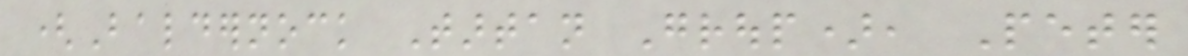(Baldernock Tartan Group), Peter
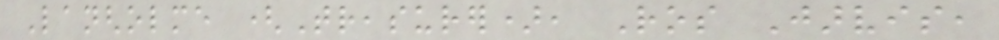Langholme (Treasurer), Ros Jarvis,
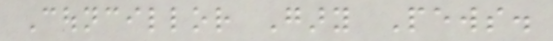Councillor Gary Pews.
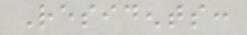Residents:
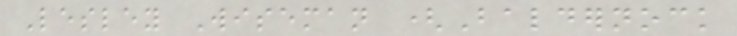Lesley Wiseman (Baldernock
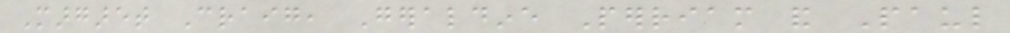Margaret Craig, Geraldine Perriam and Paul
